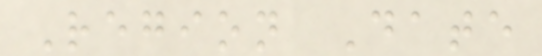Region Date
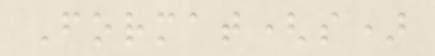Format(s)
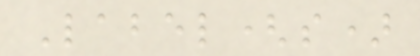Label(s)
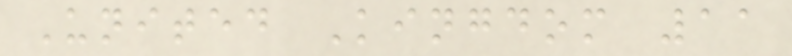United Kingdom 11
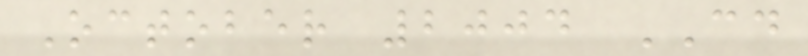October 2004 CD
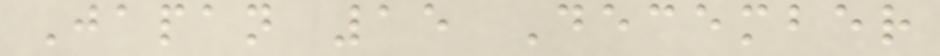Japan 15 December
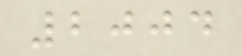2004
